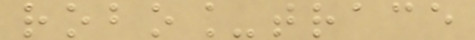robo_trace
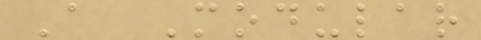A Modular
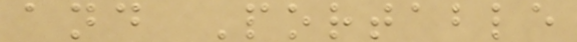and Portable
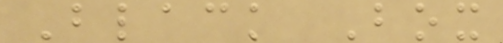Black Box
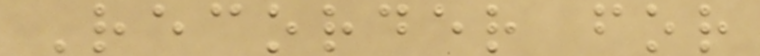Recorder for
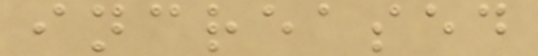increased
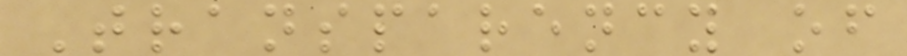Transparency of
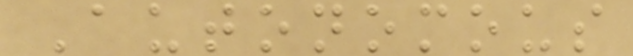Autonomous
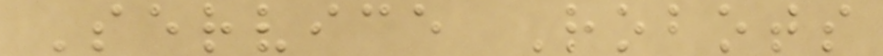Service Robots
